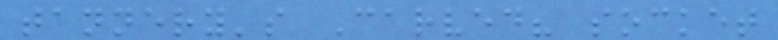tannery's Carved? socket
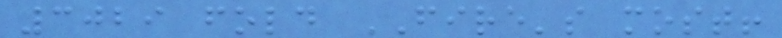3029 fold FIRE's most!
